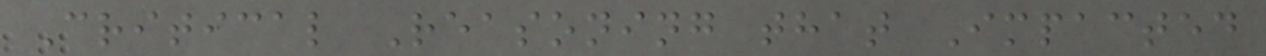Critical Reasoning that Impacted
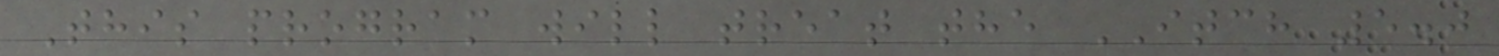This program will treat the ITCH 5.0
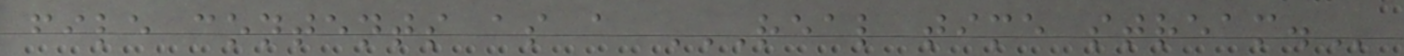file contents as a REAL TIME STREAM.
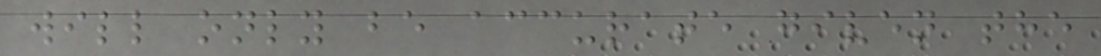will only be accurate given the
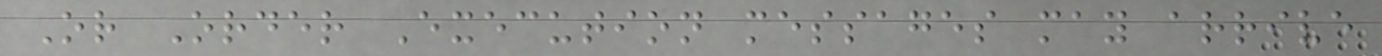Or Order Execution messages may arrive
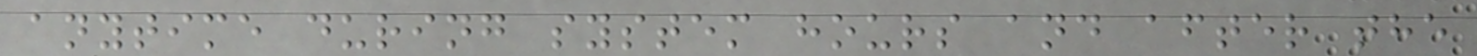anytime during system hours and after the
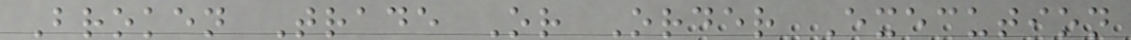Broken Trade Or Order Execution
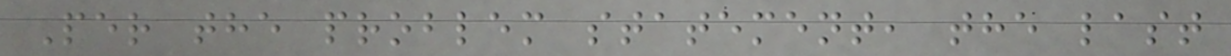Per the problem statement, the last
